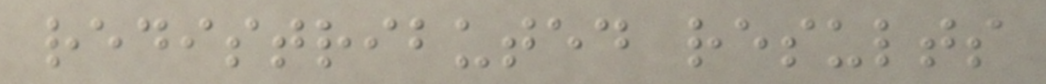redistributed results
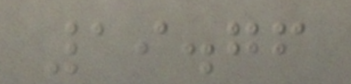19.76
